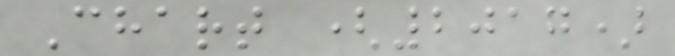Chart (2017)
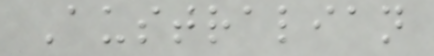Australian
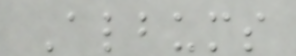Albums
